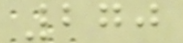270
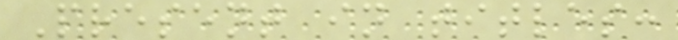Present in titles:
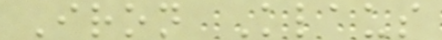Iron Klaus
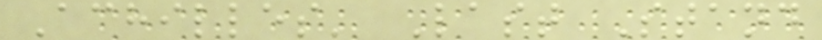Achilles' Last Stand
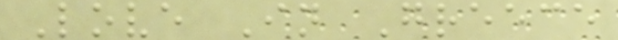Love In Greece
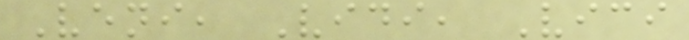Veni, Vidi, Vici
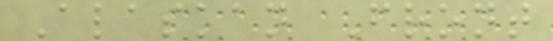Alaskan Front
